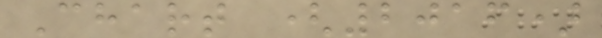Chart (2016)
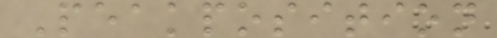Peakposition
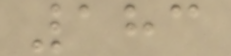183
